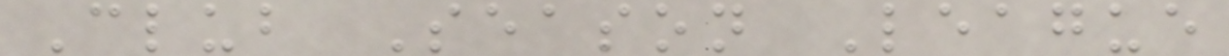Club Season League
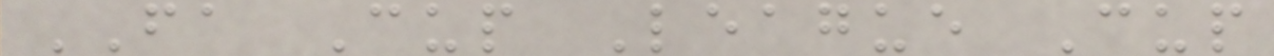FA Cup League Cup
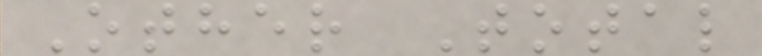Other Total
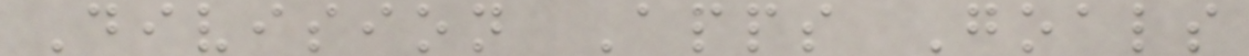Division Apps Goals
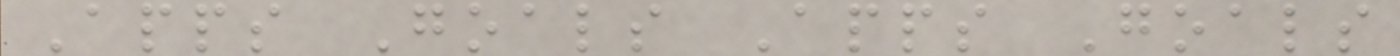Apps Goals Apps Goals
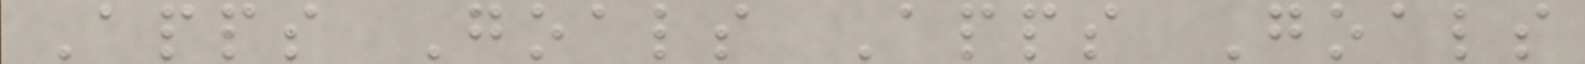Apps Goals Apps Goals
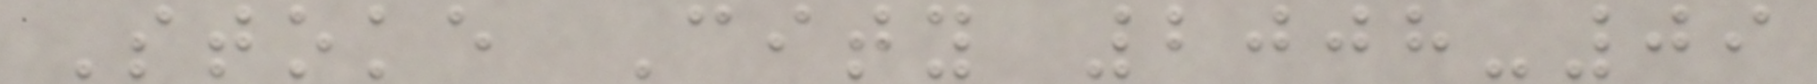Stoke City 2008-09
